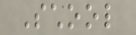School
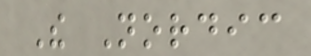The Nordic
